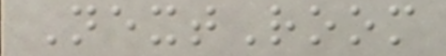NextRoom
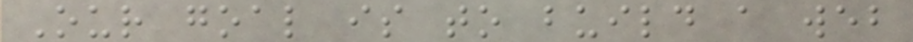Our goal is to build a web
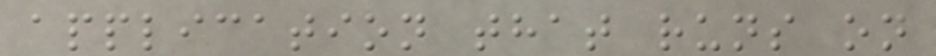application that runs on
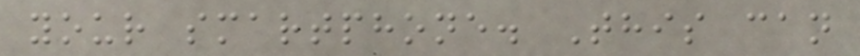your smartphone. This can
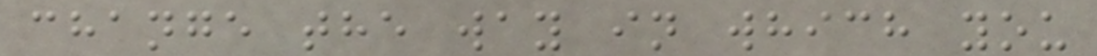change the way in which you
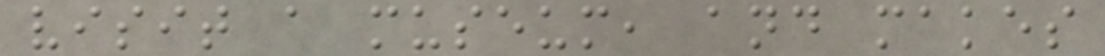visit a museum, and makes
